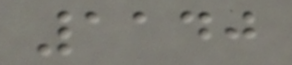1140
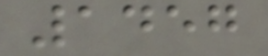1457
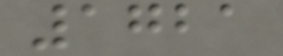1721
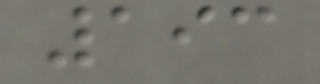193
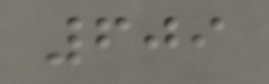609
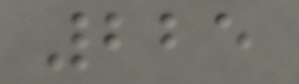225
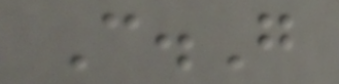C.G
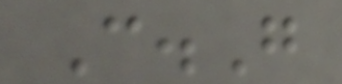C.G
